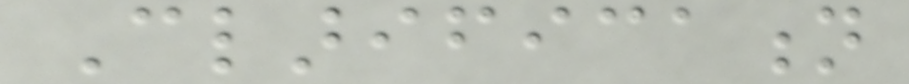Clarification
